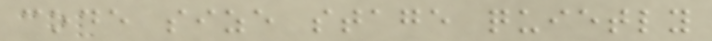code size stage quietly
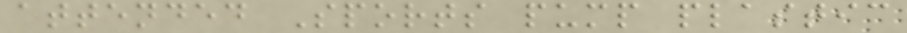attended Sports pump plastic
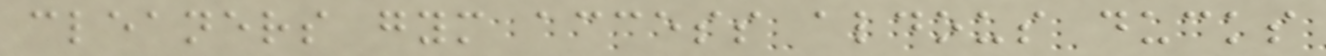cleaners gym access aldous ducks
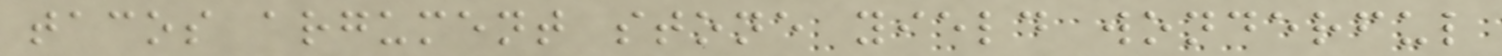tacos argument stone yield wonderful
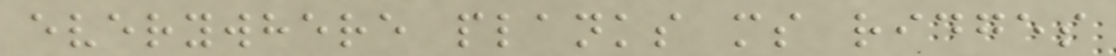everywhere planks ms ridges
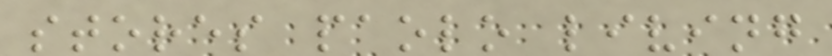stores paolo living
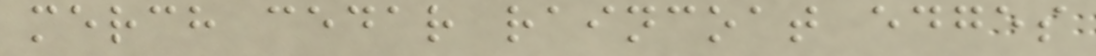merch cedar raincoat edges
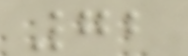72
